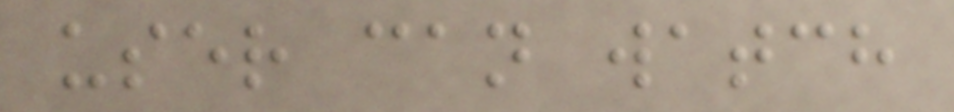user can watch
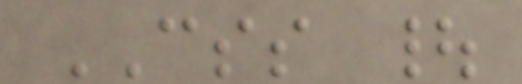CSS |
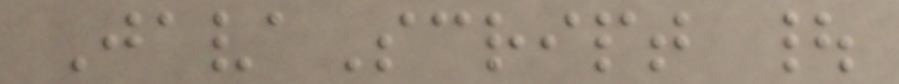JavaScript |
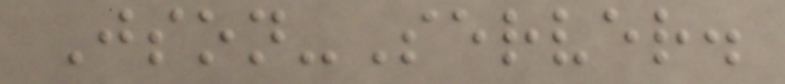Json-Server.
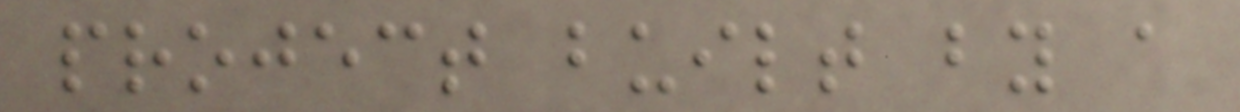project built by a
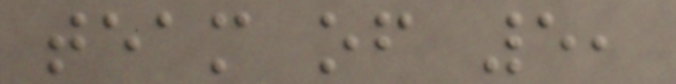team of 5,
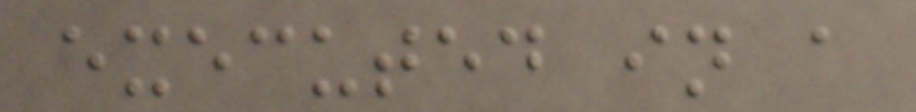executed in a
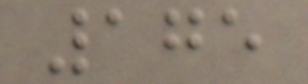175
